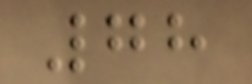78
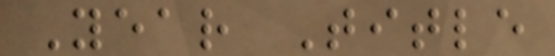Year Title
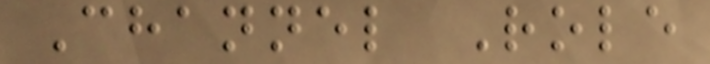Channel Role
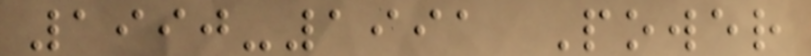1990-1991 Power
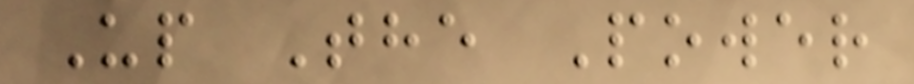Up The Power
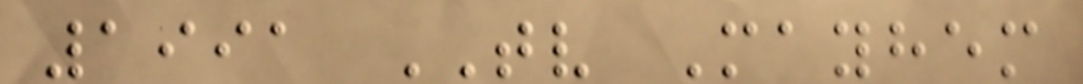1991 TV Mayhem
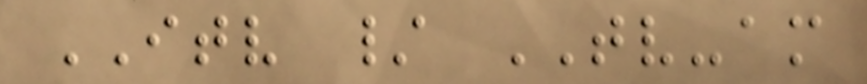ITV / TV-am
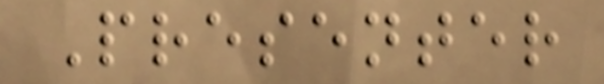Presenter
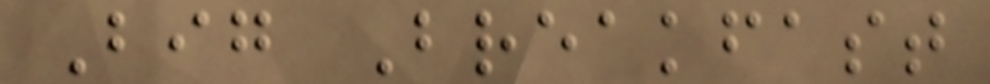Big Breakfast
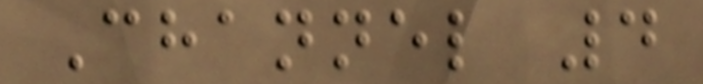Channel 4
